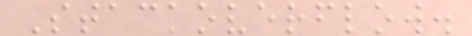Stackoverflow.
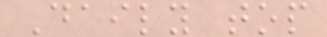Daily top
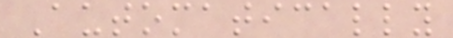Automatically
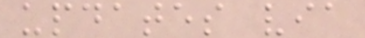updates via
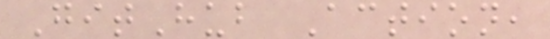GitHub Action,
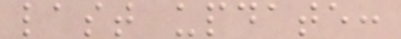last update:
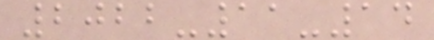2022-11-14
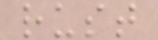rust
